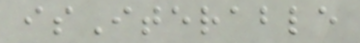isIterable
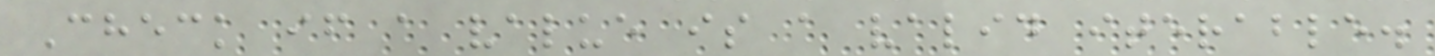Check if a value is a valid iterable.
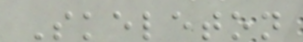Skeleton
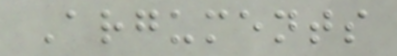Arguments
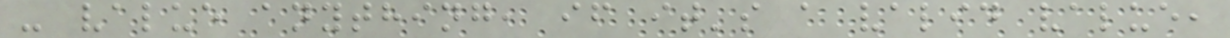- value anything, if it's a valid value,
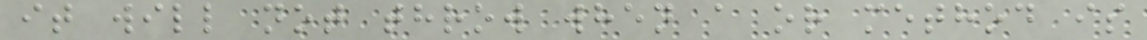it will not throw when a or method is
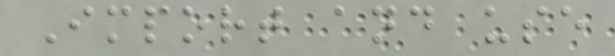Import and use
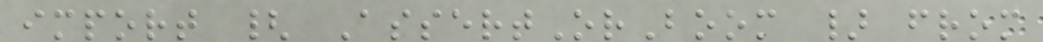import { AssertOrBoom } from
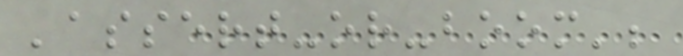'assert-or-boom';
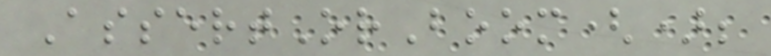AssertOrBoom();
